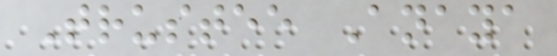Trustee Anaya
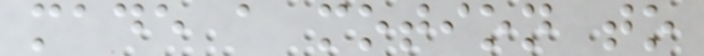made a motion to
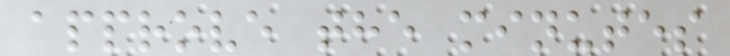approve the minutes
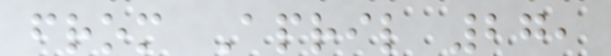from April 27,
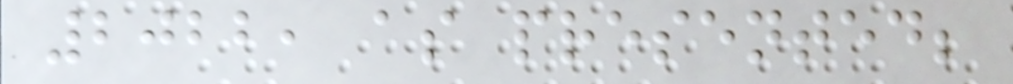2022, as presented;
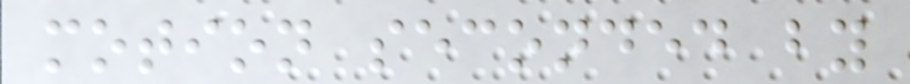motion seconded by
